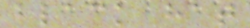black hat
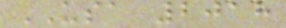USA 2018
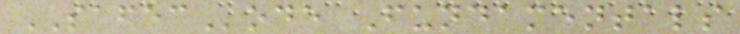SAFECode Fundamentals
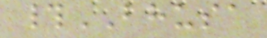#BHUSA
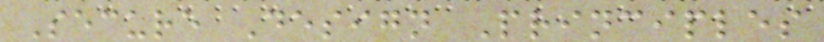Secure Design Principles
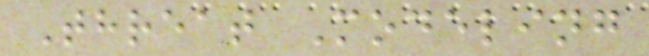Threat Modeling
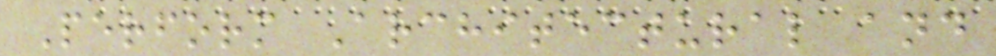Perform Architectural and
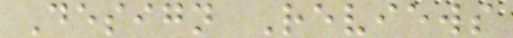Design Reviews
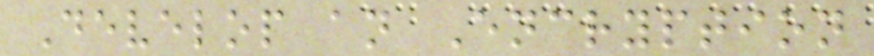Develop an Encryption
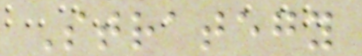Strategy
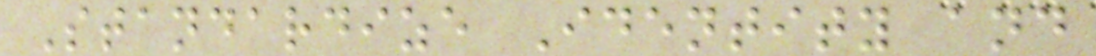Standardize Identity and
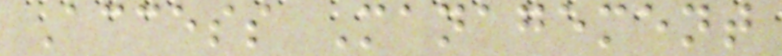Access Management
